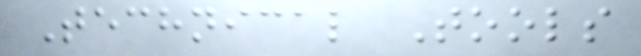Technical Tools
